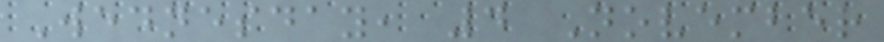Wednesday, 4 November
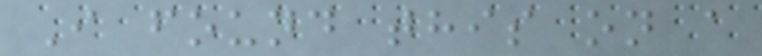I found this on a
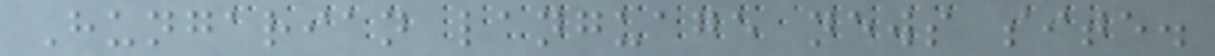Hungarian language news site.
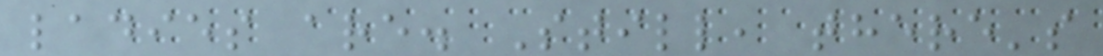ladies are. Still, there's
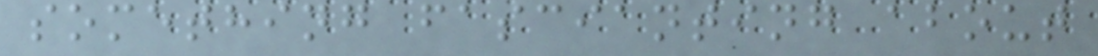something fascianting about
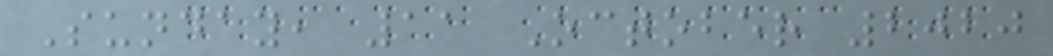Sunday, 11 October 2020
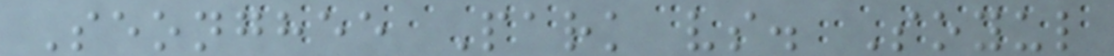Seonghee Park vs. Soyul
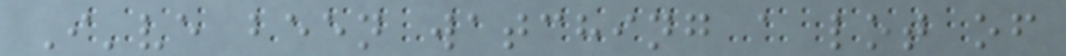I've been watching a lot of
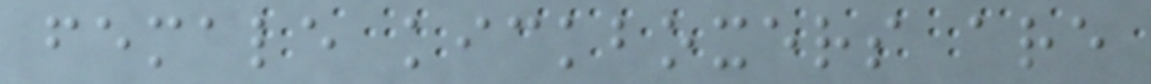female kickboxers are
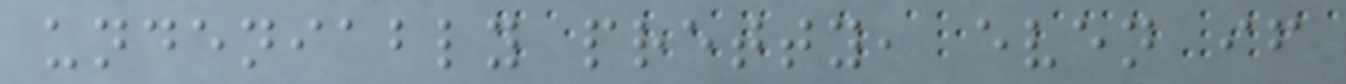undeniably pretty, even if
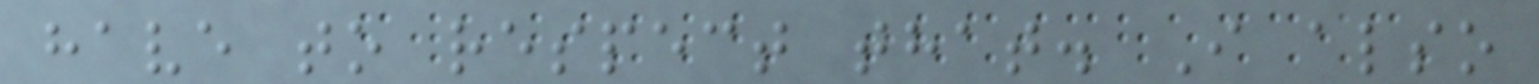have to respect that. I also
